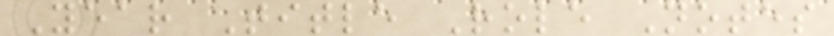Year Title Role Notes
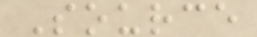Source
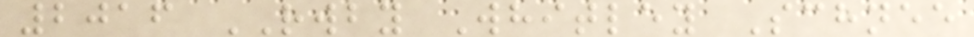2016 RWBY Whitley Schnee
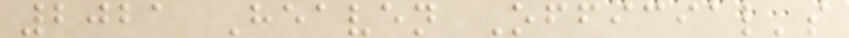2021 Heaven Official's
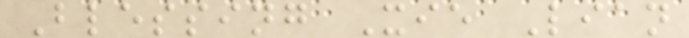Blessing Xie Lian
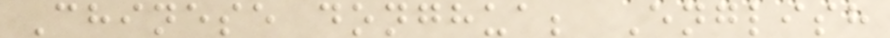Chinese donghua; English
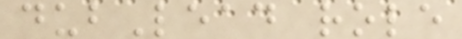dubLead role
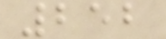252
